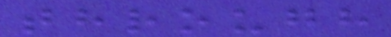through
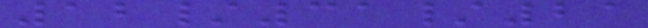12/31/21
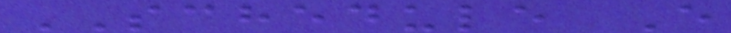SCHEDULE E
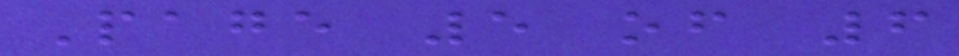Page 5 of 6
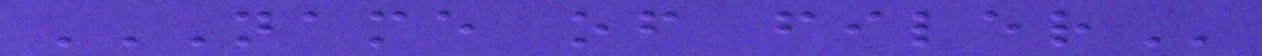NAME OF FILER
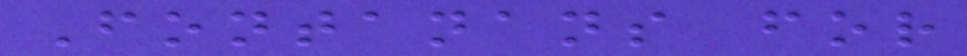Fontanans for
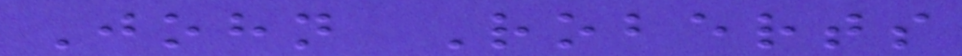John Roberts
